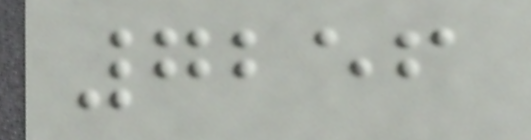7256
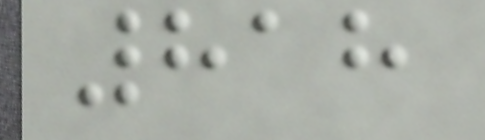818
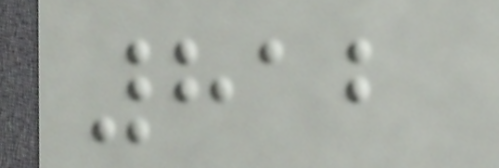812
